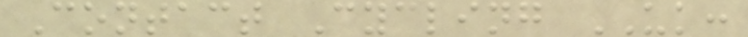Contact Cycling UK:
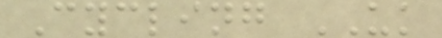Cycling UK
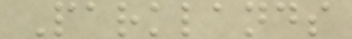Parklands
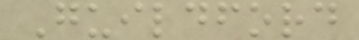Guildford
